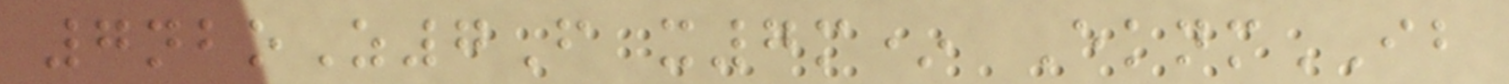7nboZ7F x7m* EknmIB
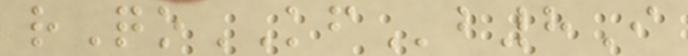rQoKFb8I
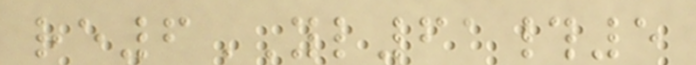re6YL61#5
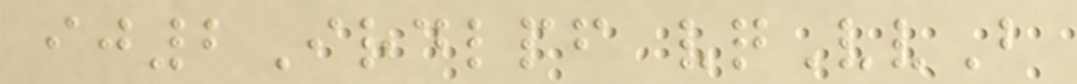ij2Irdlpf vqVvB
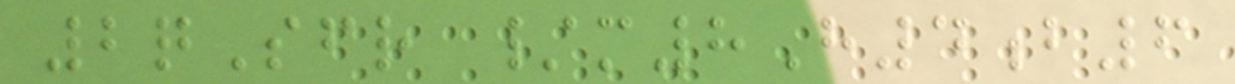2qSfr /m8H4b6
